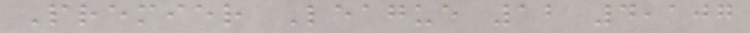Premier League 12 4,107
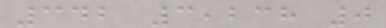342 3,238 0
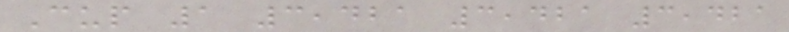Cup 1 3,421 3,421 3,421
